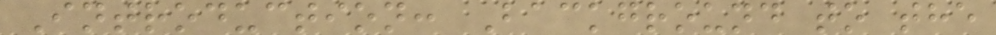Introduction: Background to the
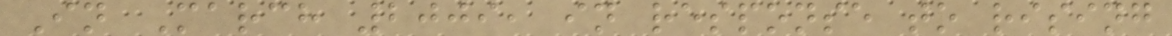In March 2009, in response to rising
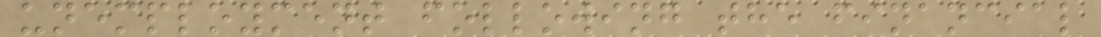unemployment following the financial
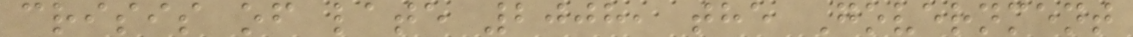crisis of late 2008, the Government
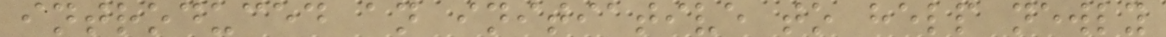introduced an initiative to help newly
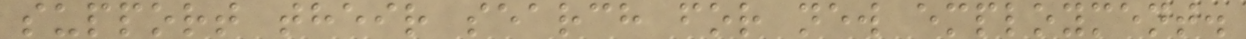support their search for new employment.
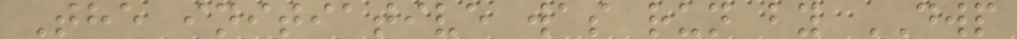The initiative was run by DWP
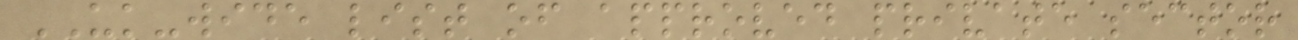UK-wide list of approved private sector
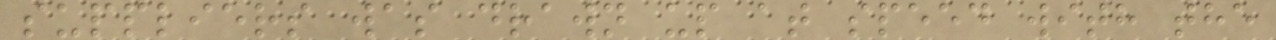suppliers was drawn up at speed with the
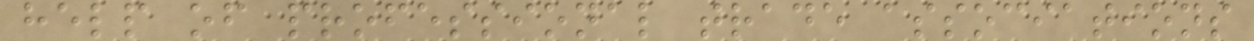help of professional trade associations
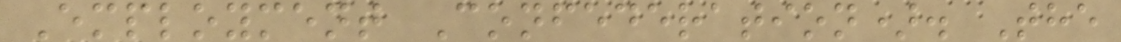Employment Confederation). The
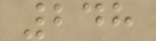248
